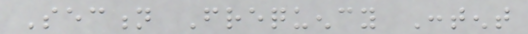Section Frequency Content
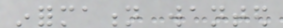information wanted
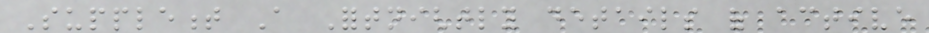Supplement A Fortnightly details of active
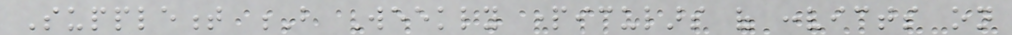Supplement B Weekly particulars of convicts on
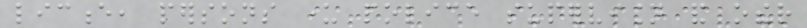licence, persons under police supervision and other
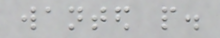wanted people.
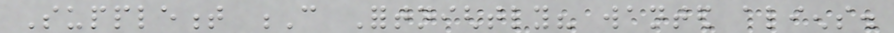Supplement C Fortnightly? wanted aliens.
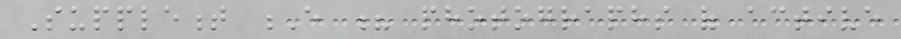Supplement E ? photographs of active
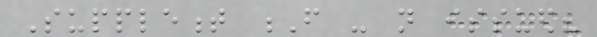Supplement F - not issued?
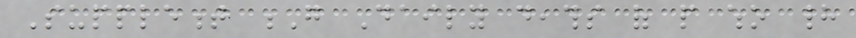Supplement G Daily deaths of people who had
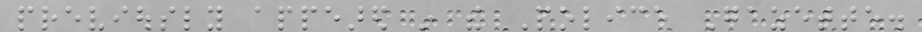previously appeared in the Police Gazette.
